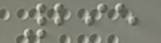295
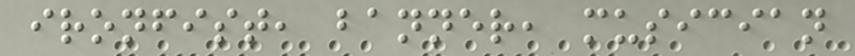ironfist, banner, musician
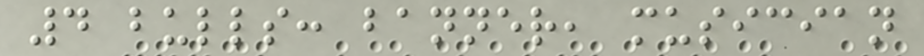4 bulls: banner, musician
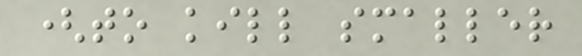(to kill smaller
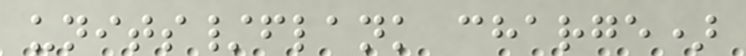units/flank charge)
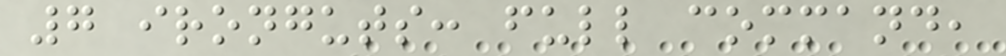7 ironguts: full command,
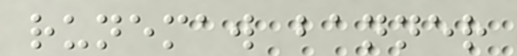runemaw banner
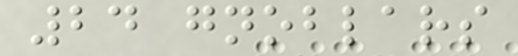24 gnoblars
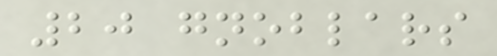20 gnoblars
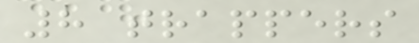8 trappers
